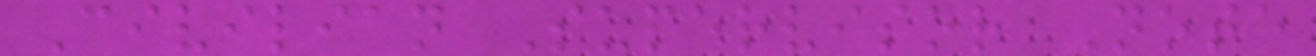Civilian Supervisor Note
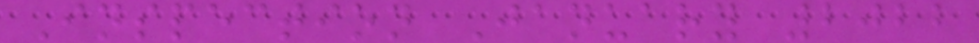Inspection January 2022
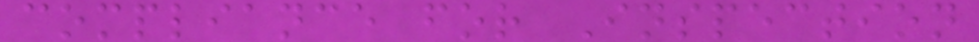compliance for Inspection
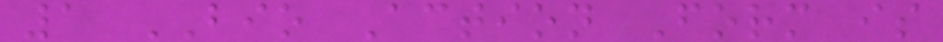1 BIO Action Form is
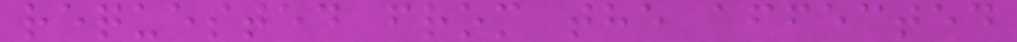requested from the affected
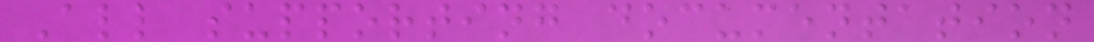All supporting documentation
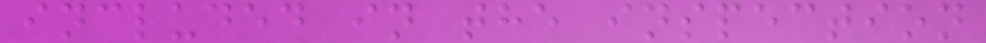included in the inspection
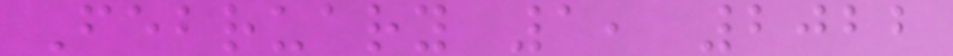February 1, 2022
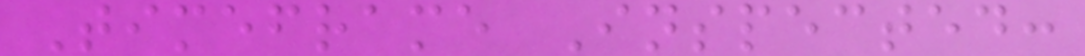Timeframe Inspected:
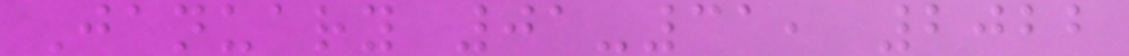January 01-31, 2022
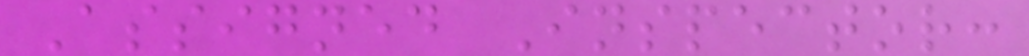Assigned Inspector:
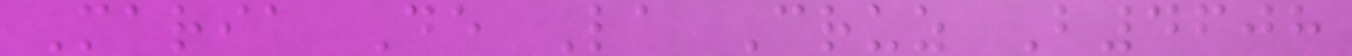Maria De La Cruz B4608
